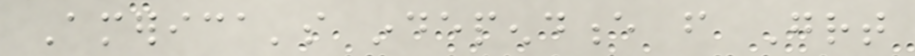America's independence from Great
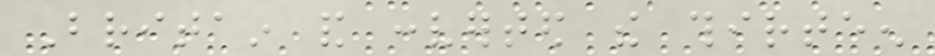Britain and converted the thirteen
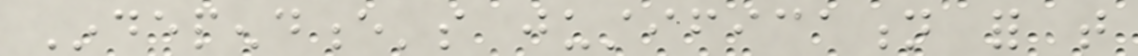Independence's justification for that
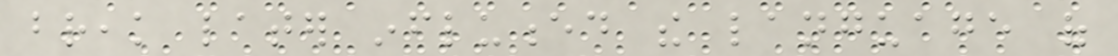break later influenced the language of
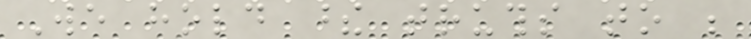We hold these truths to be
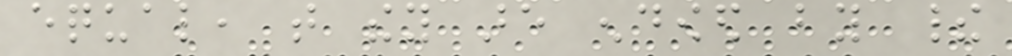equal, that they are endowed by their
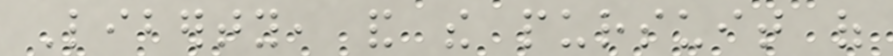Liberty, and the pursuit of
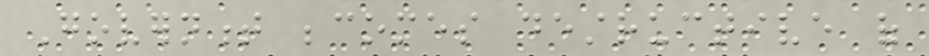Government becomes destructive of
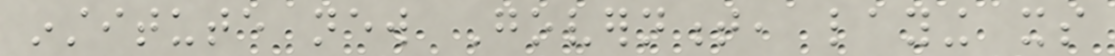institute new Government, laying its
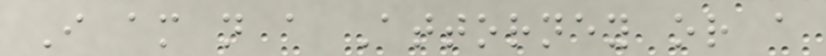I am not a Attorney or a
